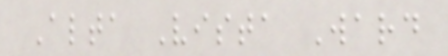Alta Vista Ward
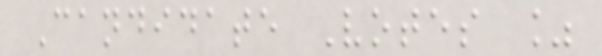Candidate Votes %
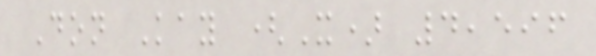Don Kay (X) 4,596
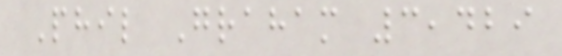Phil Graham 3,429
